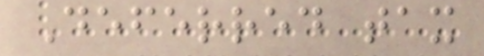Deferred tax
